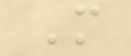M
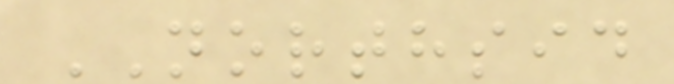NORTHSID
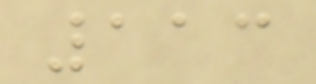113
